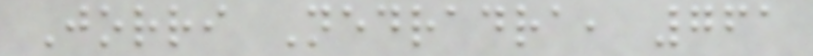Jorri Nedradra, 761
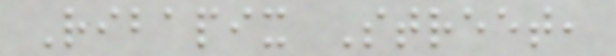Ribapix Street,
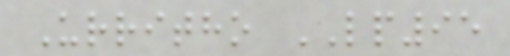Urritho LP95
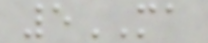5MA
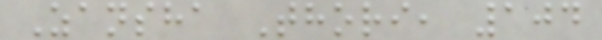Zansha Thori, 104
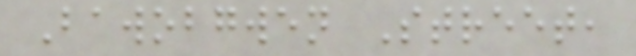Bawobgwen Street,
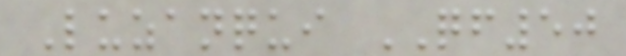Luzanqui QF50
